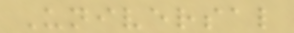Universal
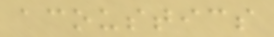acoustics
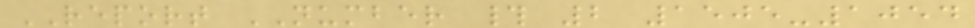REPORT NUMBER # 2 1505-1054
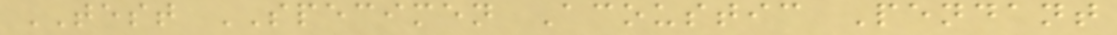TEST SPECIMEN Acoustic Pendant
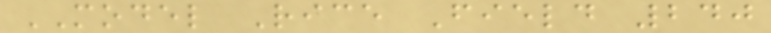MODEL Rice Field 240
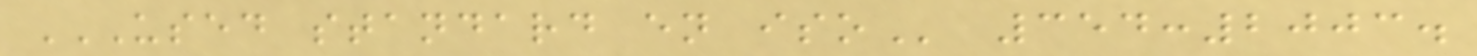USED STANDARD EN ISO 354:2003.
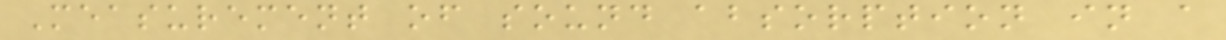Measurement of sound absorption in a
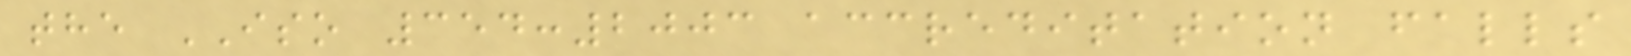the ISO 354:2003 accreditation falls
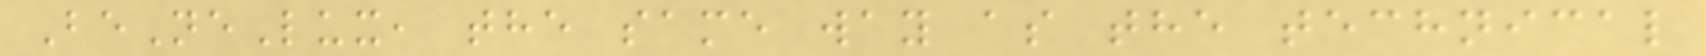BeNeLux, the same way as the technical
